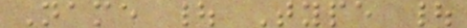Name | Type |
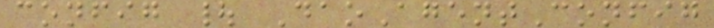config | DaoAgentConfig
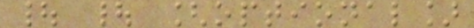| | [optional]
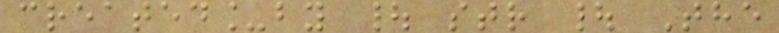created_by | str | The
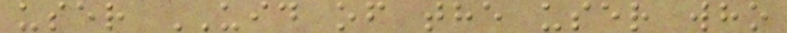user UID of the user who
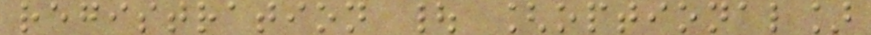registration | [optional]
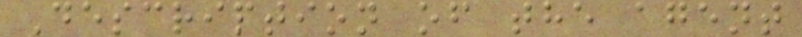Description of the agent
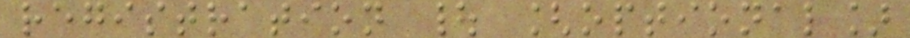registration | [optional]
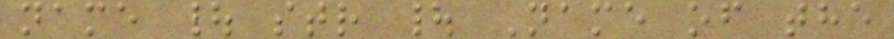name | str | Name of the
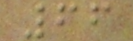66
